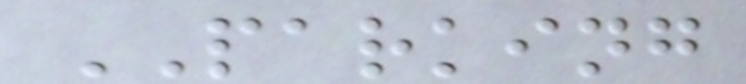PARKING
